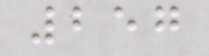257
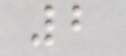2
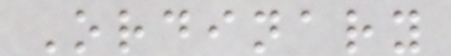Ordinary
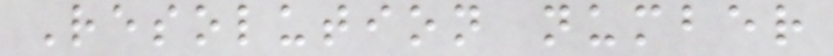Resolution number
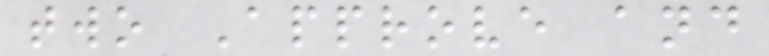two Approve and
